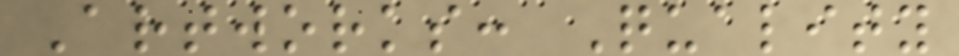Artworks: Quality
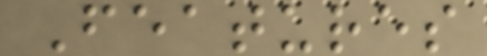Features
